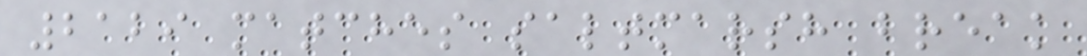2129 matches saltmarsh break
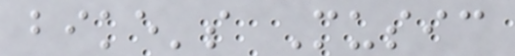bike's Music
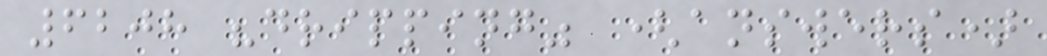6208 "dripping" (answers)
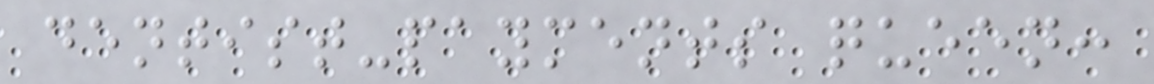dentist-payments queen:
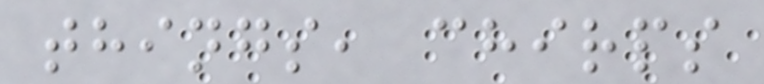things, chirps
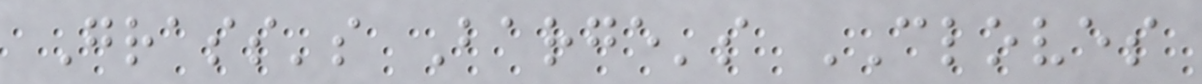Grass's Barge's CLOVES
